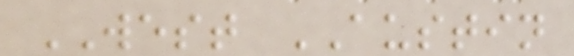WEST AUSTIN
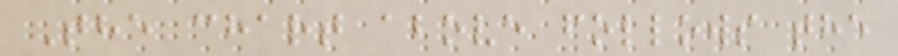The chart above follows the
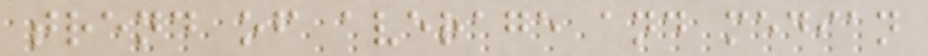trend of average and median
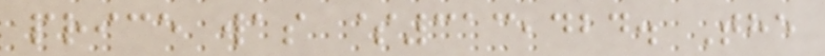price was $313,424. The
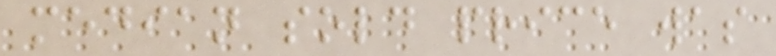median sold price was
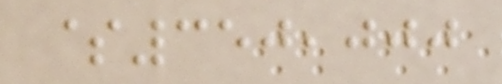$350,000
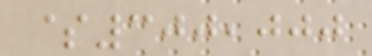$300,000
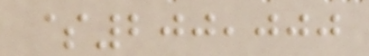$200,000
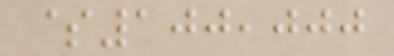$100,000
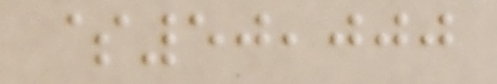$50,000
